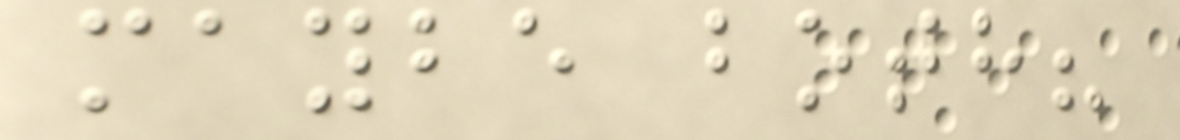maybe both?
